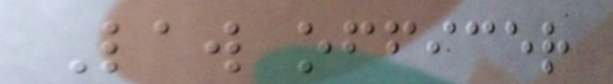Law officer
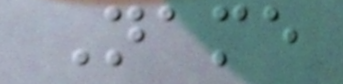Name
